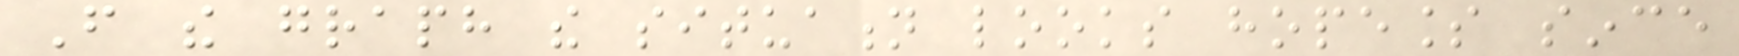From the graph the situation looks hopeless since
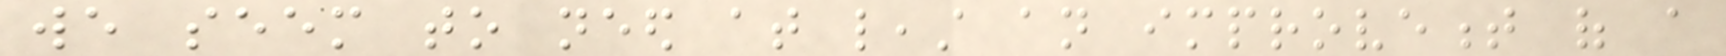we seem to need at least an improvement of a
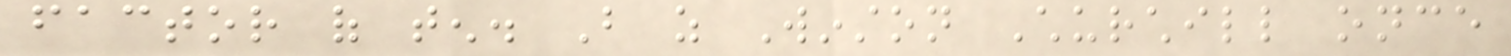factor of ten. But as Winston Churchill once
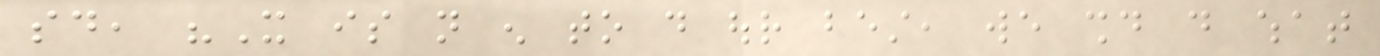said, "It is not enough to do our best, we should do what
